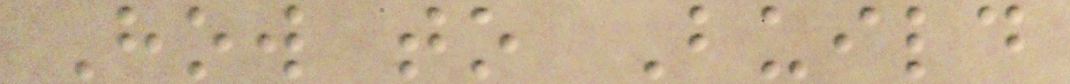How to Build
